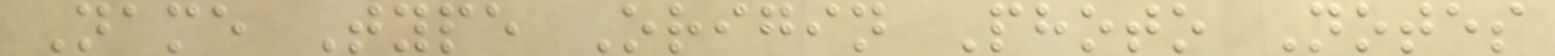Name Type Origin Photo Notes
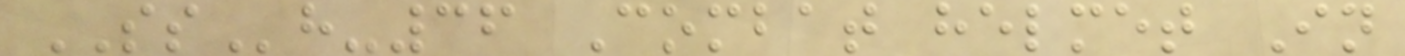SSh-36 Combat helmet In
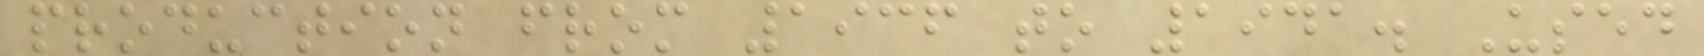production from 1936 to 1941. Used
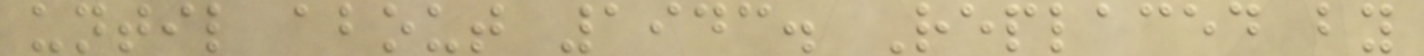until about 1943. Replaced by
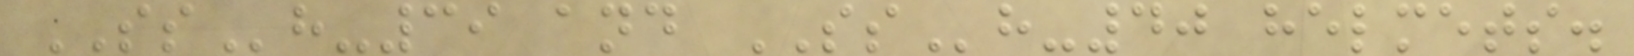SSh-39 and SSh-40 helmets.
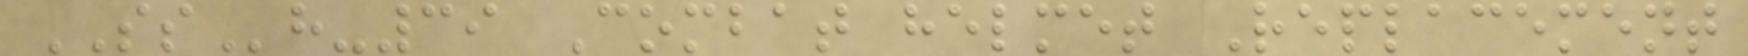SSh-39 Combat helmet Replacement
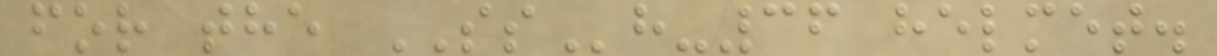for the SSh-36 helmet.
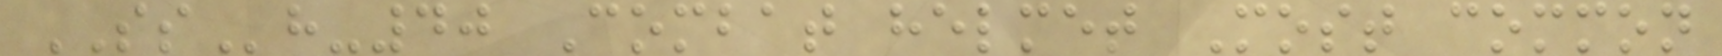SSh-40 Combat helmet Most common
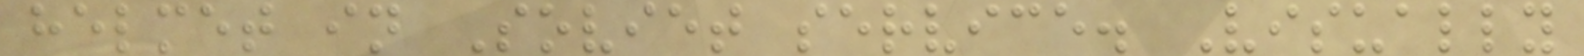helmet in Soviet service. Visually
